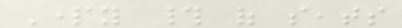Party # of seats
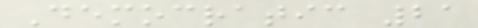Democratic 21
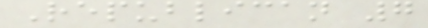Republican 7
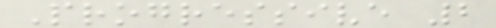Progressive 2
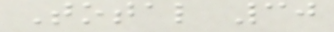Total 30
